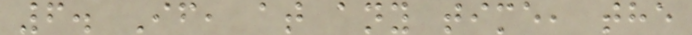6. If, at any time, the
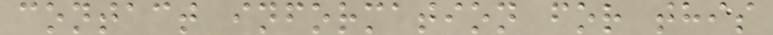contact information for this
